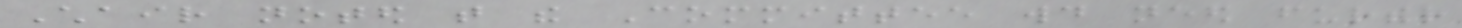Chair noted that the Committee would need further
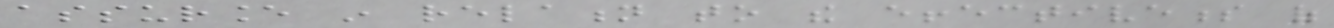assurance in relation to the effectiveness of
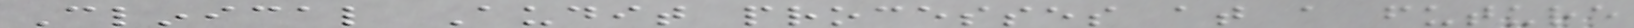Clinical Audit processes at a future
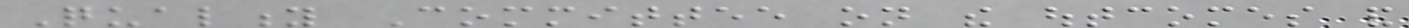Quality Committee on the outcomes and
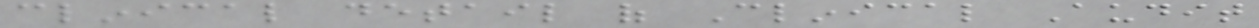clinical detail of Clinical Audit
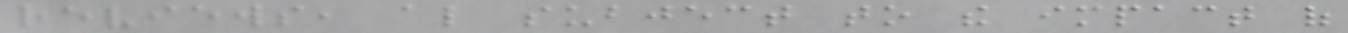reviews, also subject to the impact of
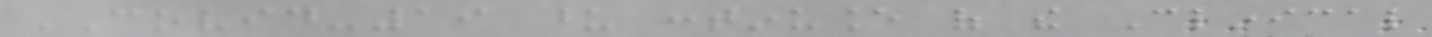COVID-19 upon continuance of the Clinical
